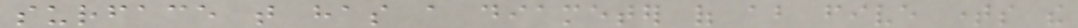surface that has a diameter of about five times the
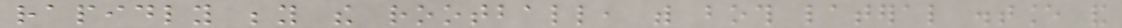rapidly beyond the rootball, with both lateral distance and
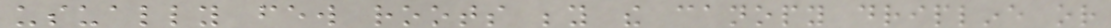usually few roots beyond the canopy dripline or
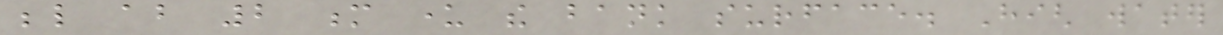below about 2 m under the bank surface. High water
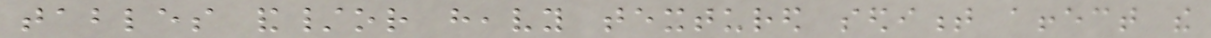tables and/or heavy textured sediment affect the
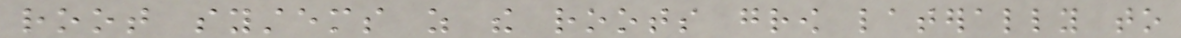root systems as the roots grow laterally to
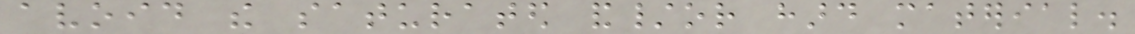avoid the saturated and/or hard material.
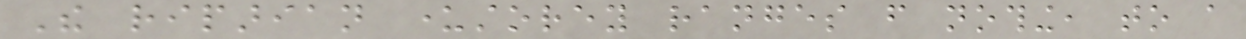The riparian understorey ranges from nothing, to a
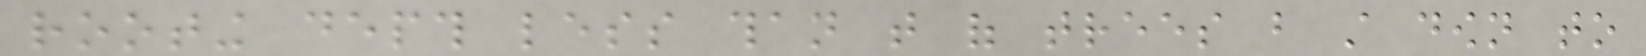rooting depth less than that of trees but still down to
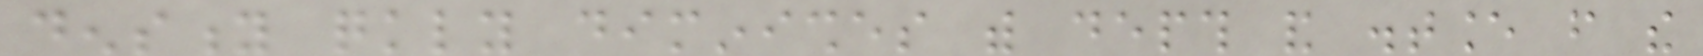density quickly diminishes with depth and distance from the
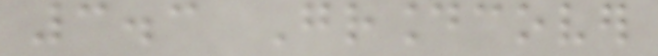3.3 Groundcover
